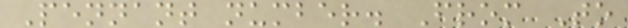Pennant number. From To
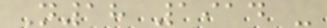N18 1914 -
